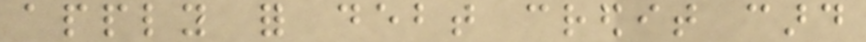apply for debt credit card
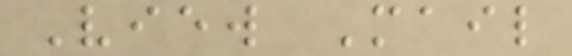View Mail
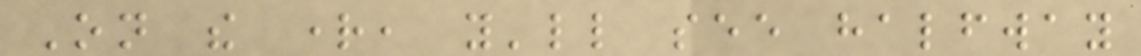On the right, you'll see halfway
